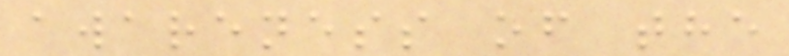awareness of the
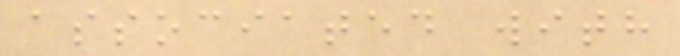associated with
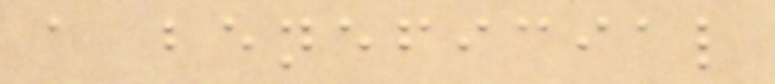a beneficial
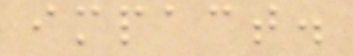impact.
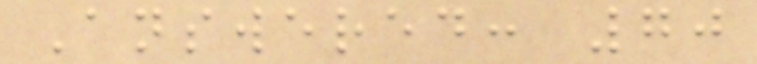Answered: 70
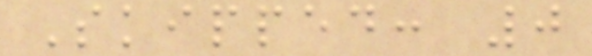Skipped: 0
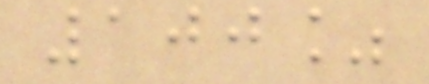100%
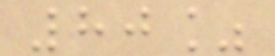80%
